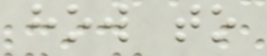how to
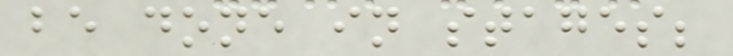be done in stages;
